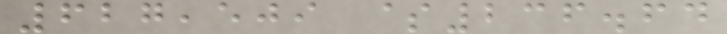627,509 $236.64
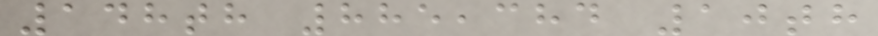148th 885,384 10th
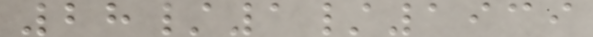28/1/1939
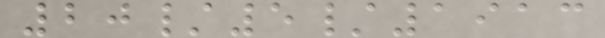20/5/1913
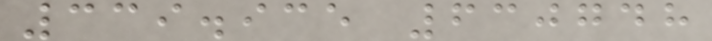339.935 630748
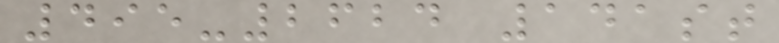495-2624 141st
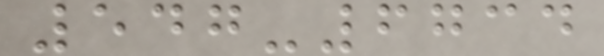547-6734
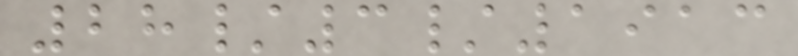28/3/1913
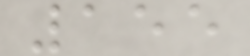155
